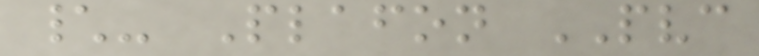\- Plafon PVC
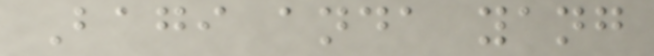Bagi anda yang
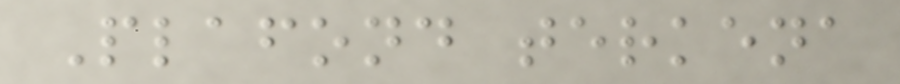Plafond terkena
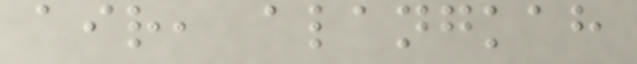air, alangkah
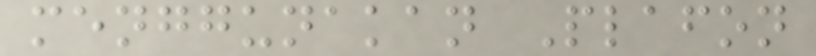menggunakan Plafon
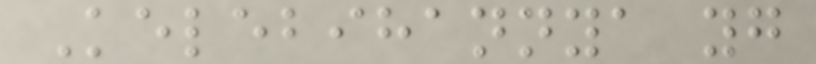Kelebihannya yg
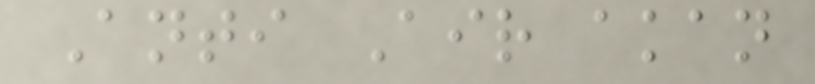Anti Air akan
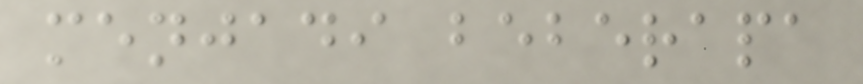menjadi beberapa
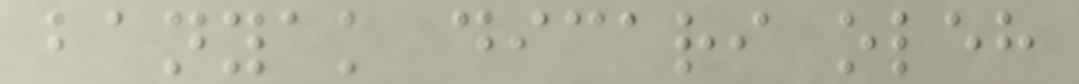banyak dicari oleh
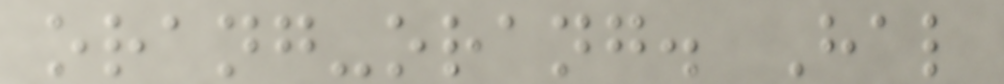orang-orang. Hal
